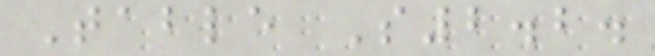Table S2.2.
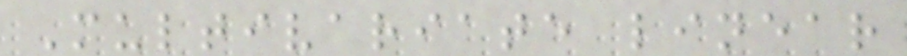Multivariate linear
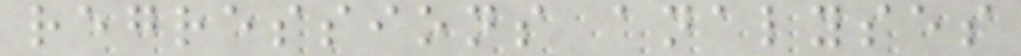regressions analyses
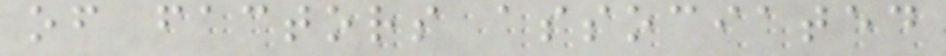of factors associated
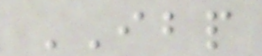IBP
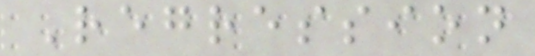Regression
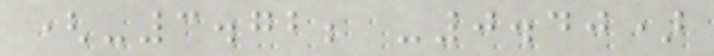(-3.72; -0.40)
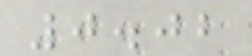0.02
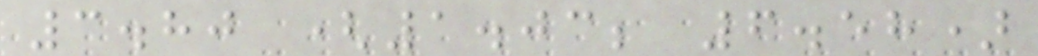3.80 (1.03; 6.58)
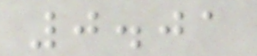0.01
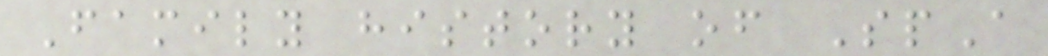Family history of SpA
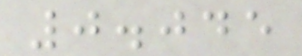0.045
